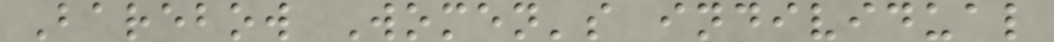Barebow Women's individual
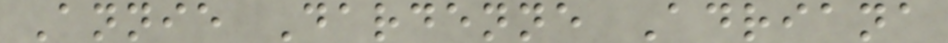Annie Dardenne Adriana
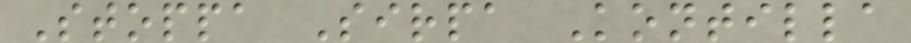Stoppa Sirpa Kontilla
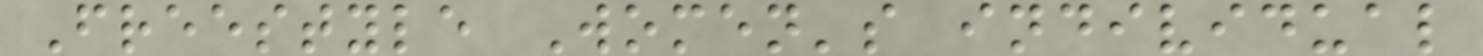Freestyle Women's individual
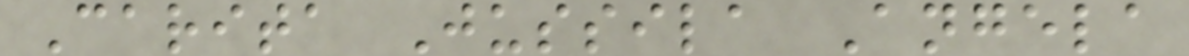Carita Jussila Angela
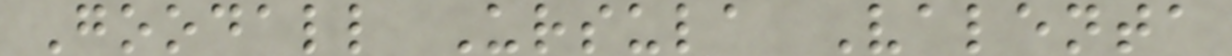Goodall Ursula Valenta
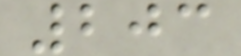203
